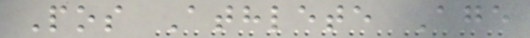Pos Athlete Age
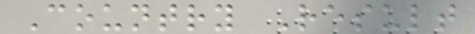Country Result
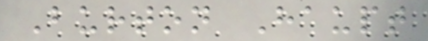Burton Haupt
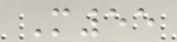M55
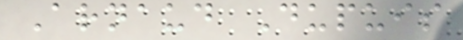Arnaud Dupuis
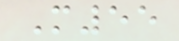M55
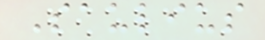Saulius
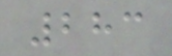283
